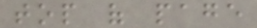top of page
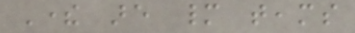There are many teams
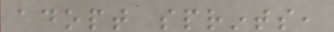adopt sprints,
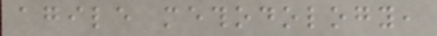agile methodology,
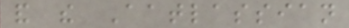and the Aatlassian
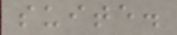suite.
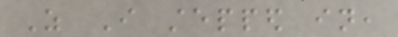As I stepped in,
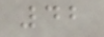42
